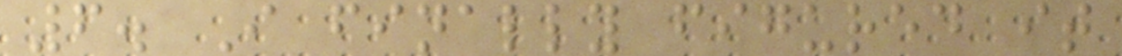6. I finally figured it
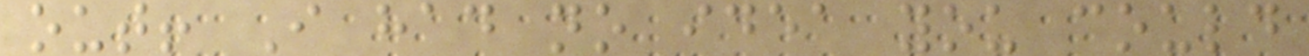out! I had no idea you could
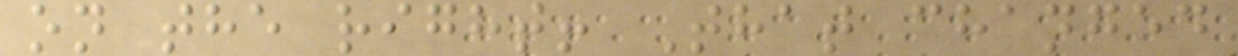on the right! That changed
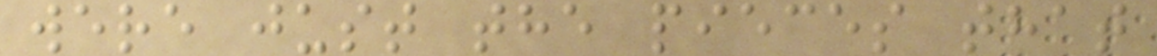were just the pieces that
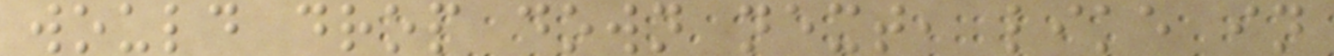would drop down next, like in
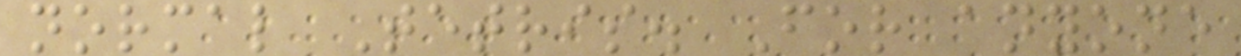normal Tetris. For anyone
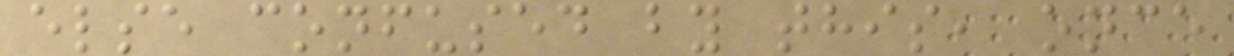else confused by this, once
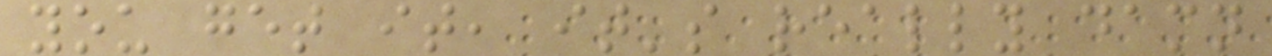you get it, it's really damn
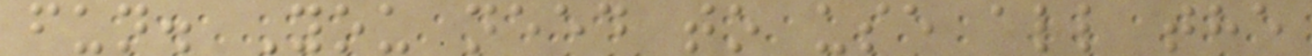fun. You need to use all the
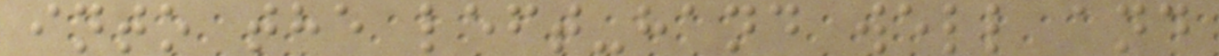into the left-hand well and
